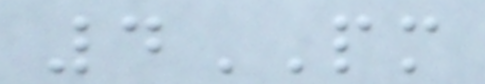4PM
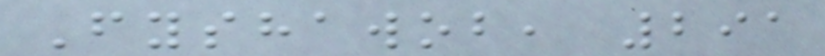Fyshawob, 291
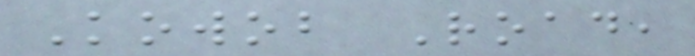Kowob Road,
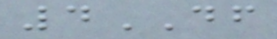4DF
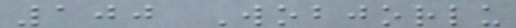100 Wobjorlu
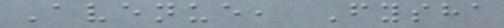Avenue, Fysha
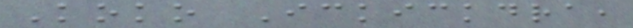Koko Ickickdra,
